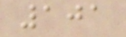101
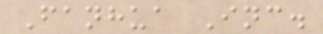Fanhua Inc.
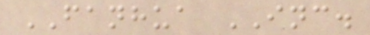FANHUA INC.
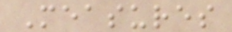Measures
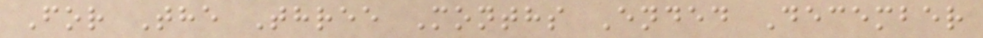For The Three Months Ended December
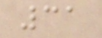31
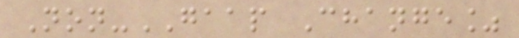Non-GAAP Change%
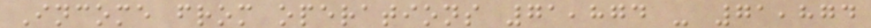Income from operations 71,874 - 71,874
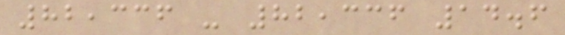82,336 - 82,336 14.6
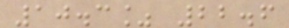10.3% 22.6
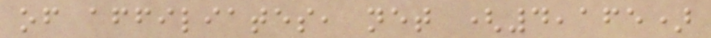of affiliates, net (4,165)
